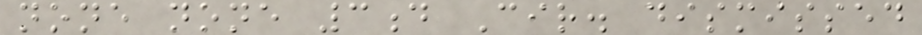none none 3d Cir. dismissed
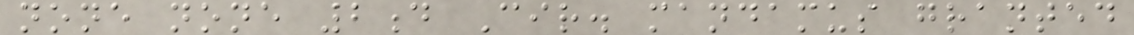none none 2d Cir. mandamus granted
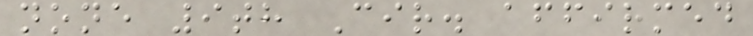none 9th Cir. affirmed
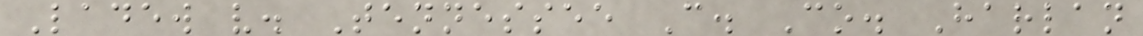Ladew v. Tennessee C. Co. Harlan
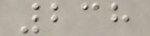238
